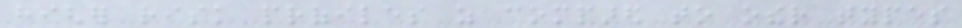higher risk profiles as compared to other types
